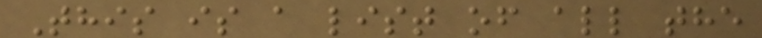This is a list of all the
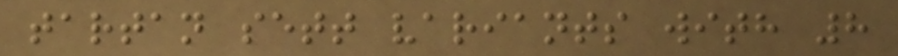tartan sett variants with 8
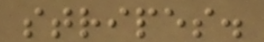stripes.
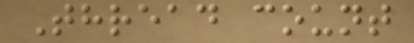Thread count
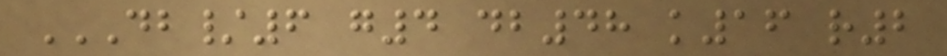DB/6 G4 DB48 K16 R2
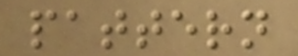pattern
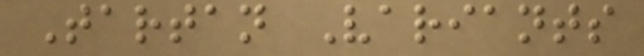Tartan Variants
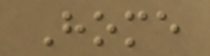Home
